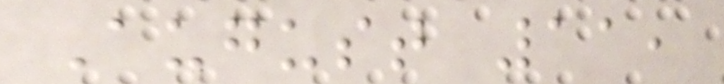August 11,
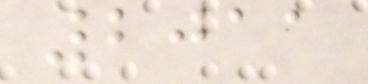2011
